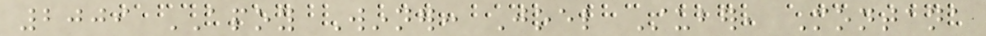2009 APOY Winner: Joel Stuber, Montana
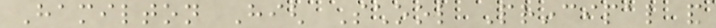Hamilton High School Principal and
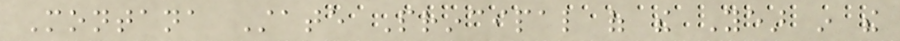Montana State Principal of the Year in the
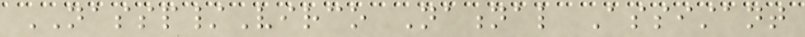NASSP/Virco National Assistant
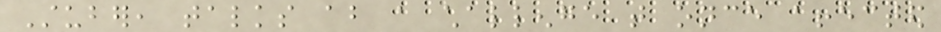Stuber, talks about a challenge that once affected
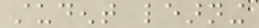student learning
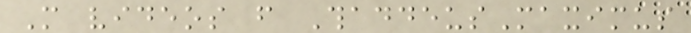More videos from ThaddeusMaximus
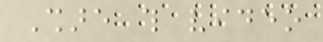Share this video
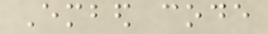Embed code
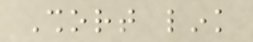Short link
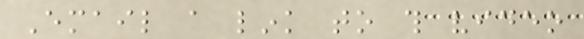Email a link to this video
